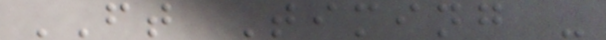FT Timing -
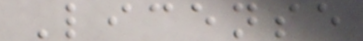License
